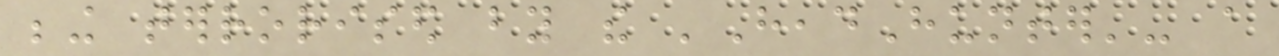being terrorised by the 'HeadHunter'- a
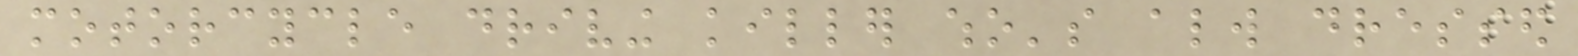motorcycle driving killer who's always dressed
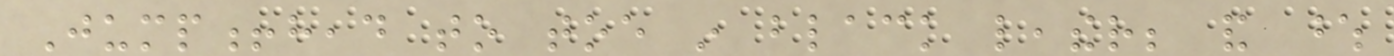Jump!head to toe in black leather; and whose
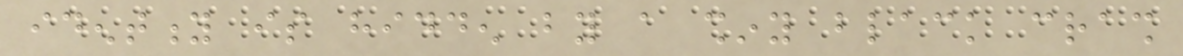identity is hidden by a shiny black crash
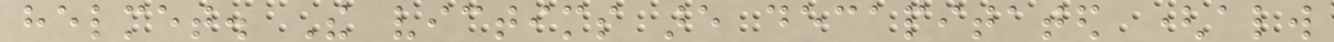helmet. The victims are decapitated (always
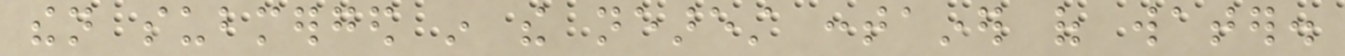then submerged in the nearest container of water.
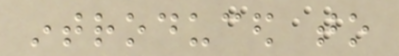introduced to
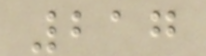217
